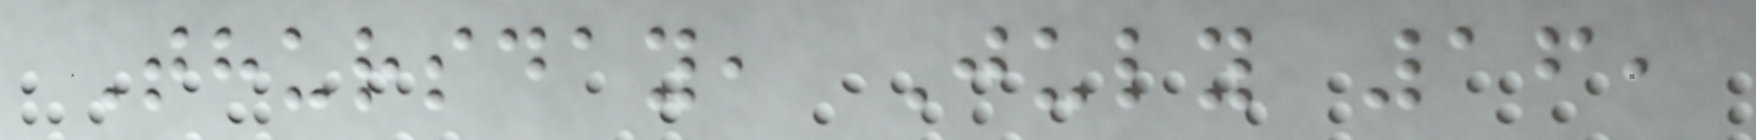Thursday, July 16,
